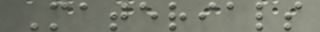Materials
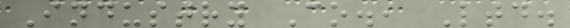Industry Co., Ltd.
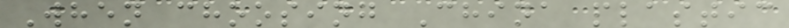When choosing China plastic
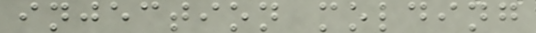injection molding
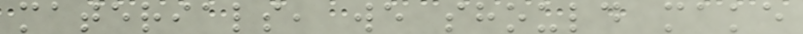materials, we should make
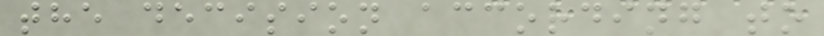the decision according to
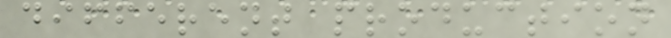different production
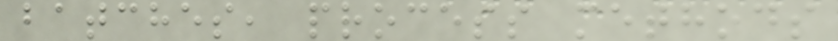batches, process methods
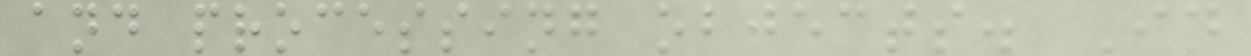and processing objects. In
